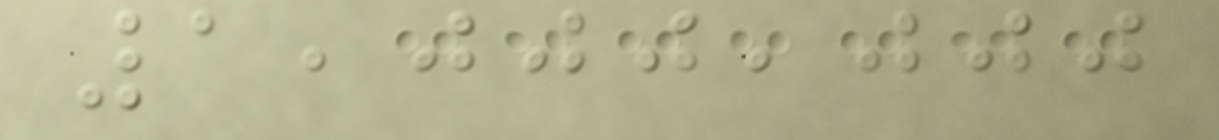1,000,000
